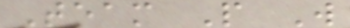Team P W
